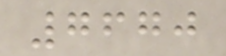7670
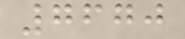7670
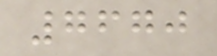7670
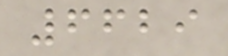6629
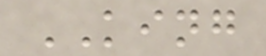KING
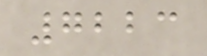7223
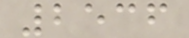2536
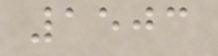1503
